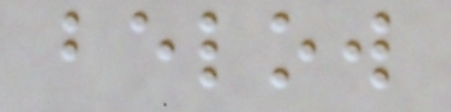below
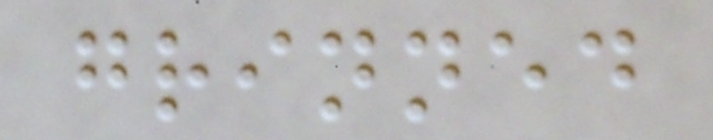grinned
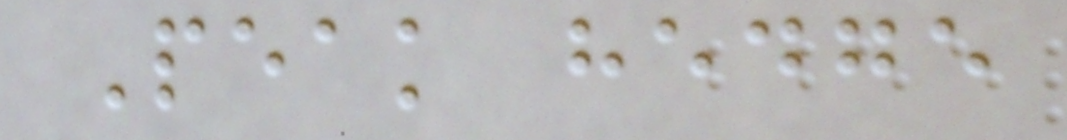Peak hedge
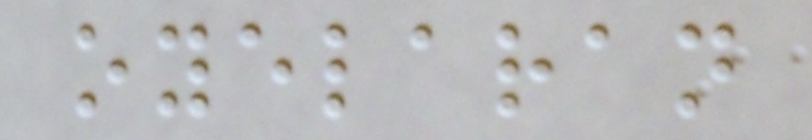oyelaran
